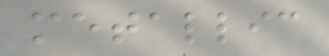metallic
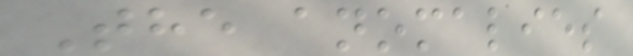The anomalies
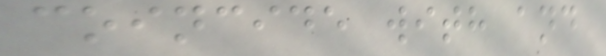coincide with and
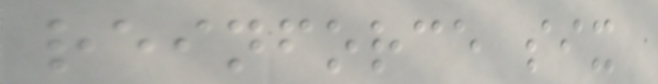reinforce six
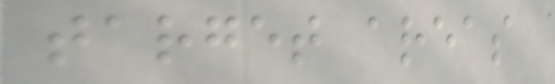target areas
